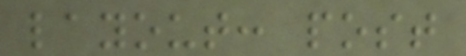layout: post
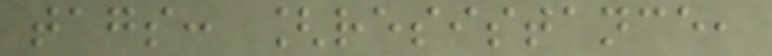tags: [resistance,
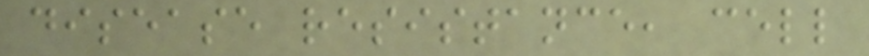disease resistance, cell
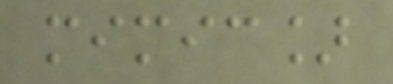mimic]
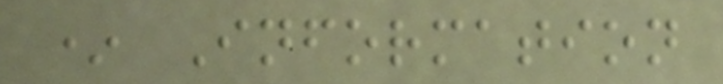* Information
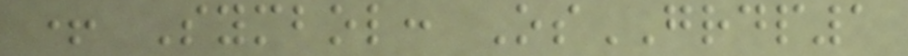+ Symbol: OsGRDP1
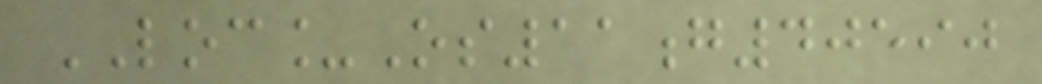LOC_Os11g40590
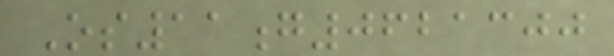Os11g0621300
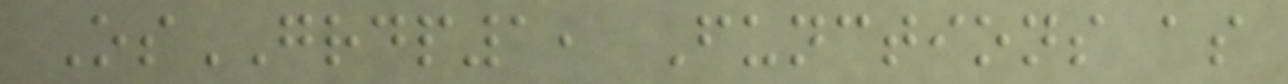OsGRDP1, Functions as
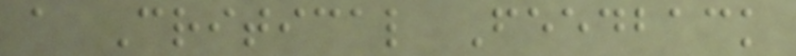a Critical Feedback
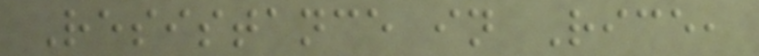Resistance in Rice,
